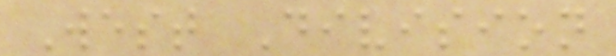West Division
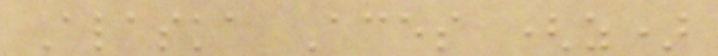Alaska Aces (z)
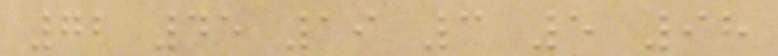72 45 19 3 5 98
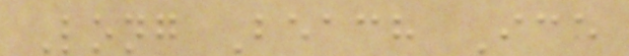Long Beach Ice
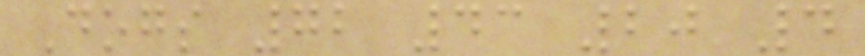Dogs 72 43 20 4
